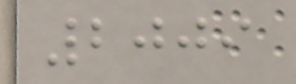2009
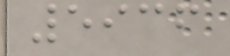5936
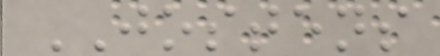JOSTENS
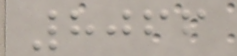8066
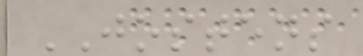JOSTENS
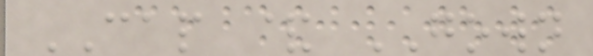CAP & GOWN
